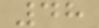48
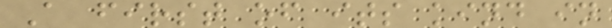A first of its kind in
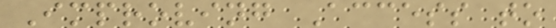Improving Access to
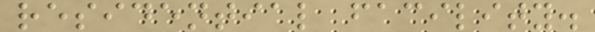residential facility.
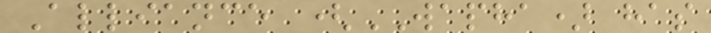Alliance (WAPHA) has
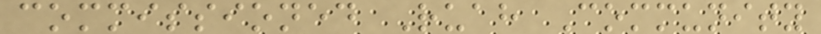commissioned Ruah Community
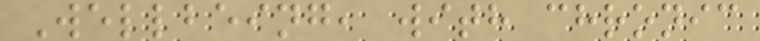Wellbeing, with chronic
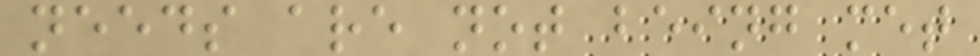needs are not being met
